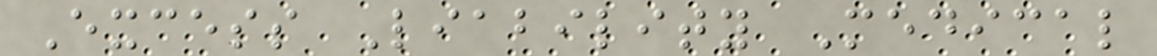Excess Liability Medical
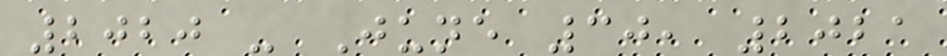2020 - June 30, 2021
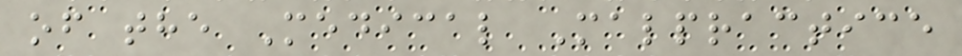of the Medical Malpractice
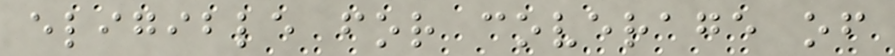eligible for coverage of
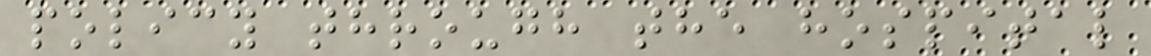policy through the hospital
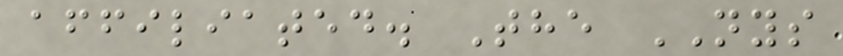affiliated. The NYS
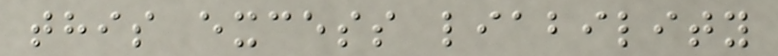this excess liability
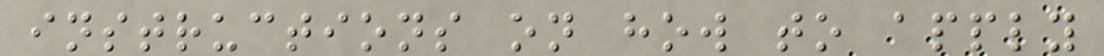instructions on how to apply
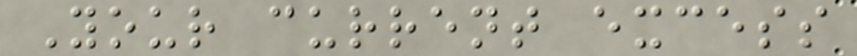Your current excess
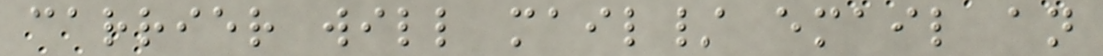carrier will mail/ email an
